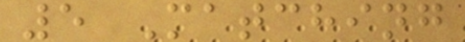5 Matching
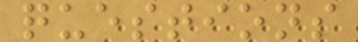questions
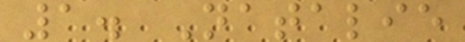1. Natalie
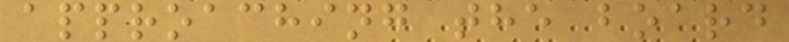approaching the board
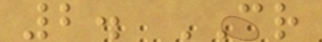2. CR
